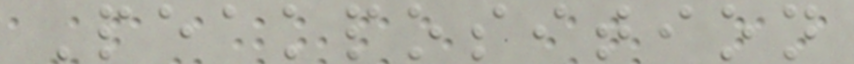Peakposition
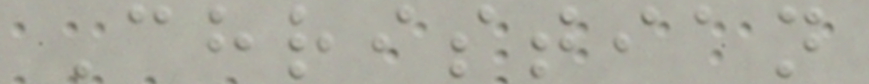Christian
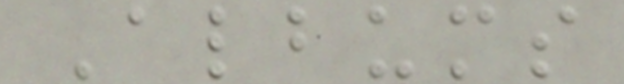Albums
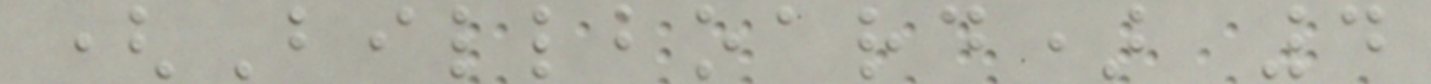(Billboard) 4
